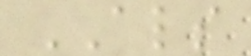ALS
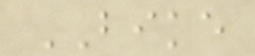BIKE
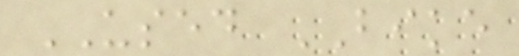USED BIKE
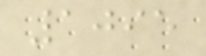1095
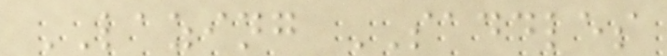LAZING SADDLES
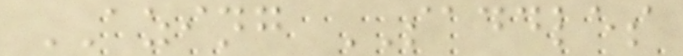AZING SADDLES
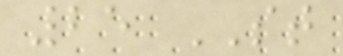25 ST
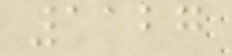1127
